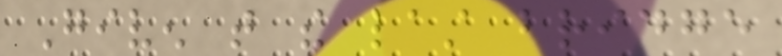Given that the last bridge
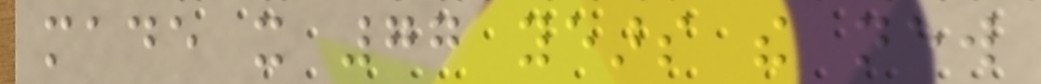made it 77 years the new
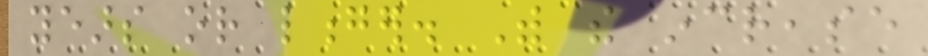years or longer. With the increase
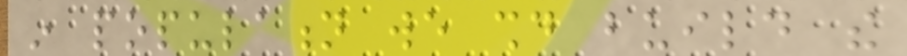in population we should build the
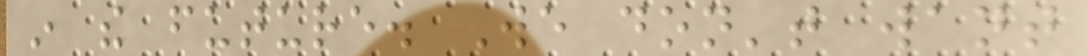in the future. We don't want
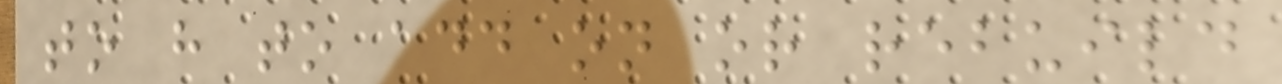to have to add on or rebuild
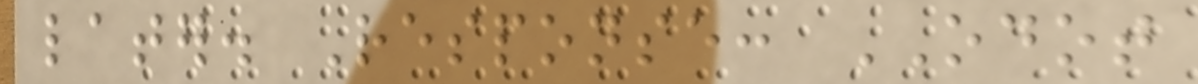later. Response: ODOT
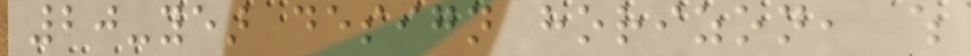20-year design horizon, which
